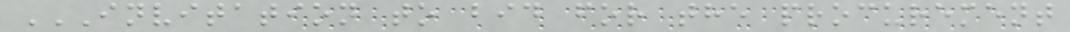INVITATION TO BID FOR THE PROCUREMENT
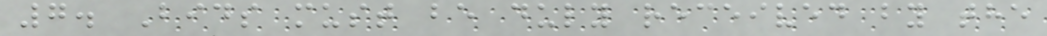7. Bids must be duly received by the
